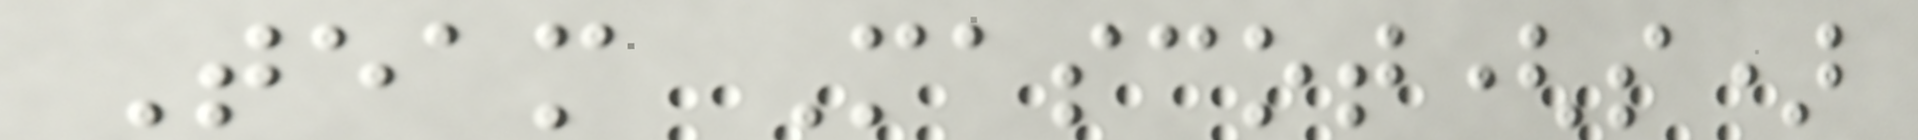Team Mascot(s)
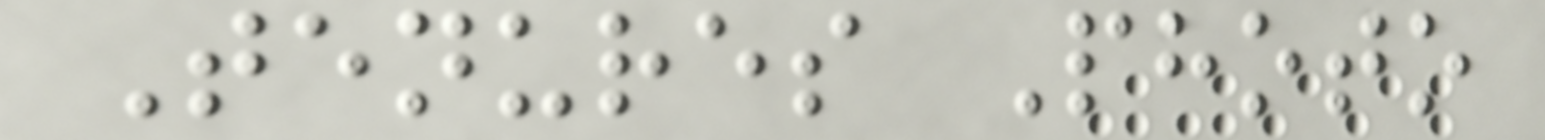Tenures Photo
